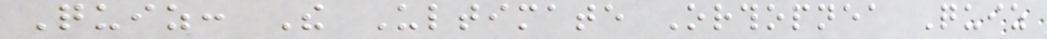Quiz: The Ultimate Orthopnea Quiz
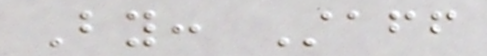By: Staff
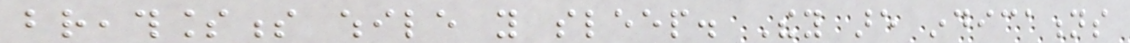breathlessness while you sleep. They are indications
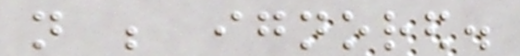not be ignored.
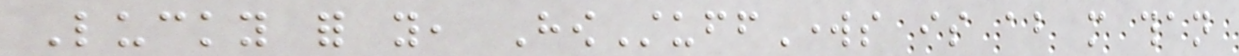Lucky for you, HowStuffWorks is about more than
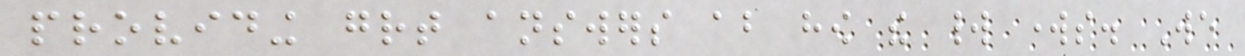providing great answers about how the world works. We
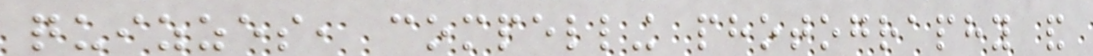quizzes, compelling photography and
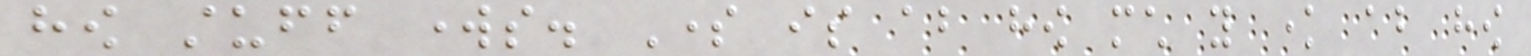how stuff works. Some is about how much you know about how
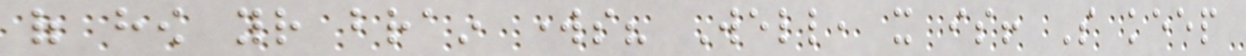of how your brain works? Well, it is! So keep
